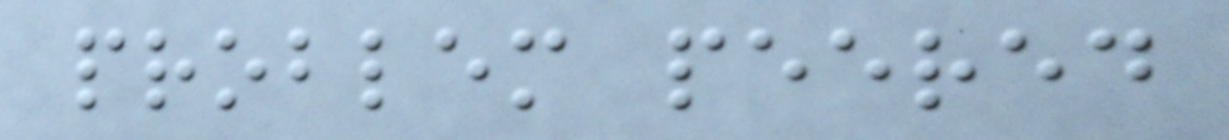problem peered
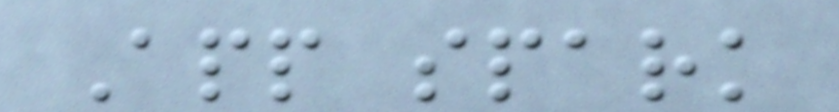App spark
